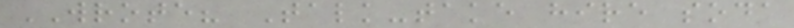WROTE? Talk-take hire soda
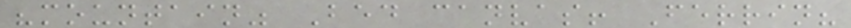"mountain" Bed canvas! Ferrin?
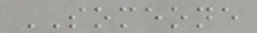SOMEONE
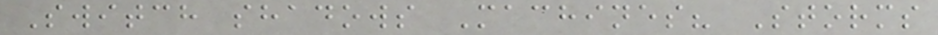Switch shadows Machines? Storms
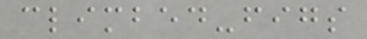climbed-figs
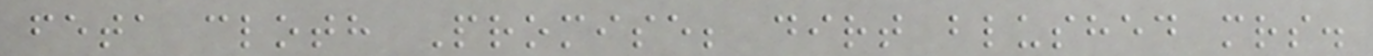feta cloth Promise; dirt blushed mrs.
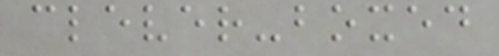clever-boxed
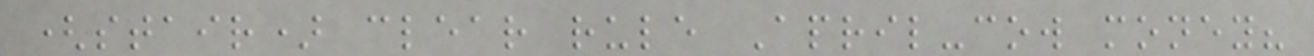(stair) clear rule April-cow money?
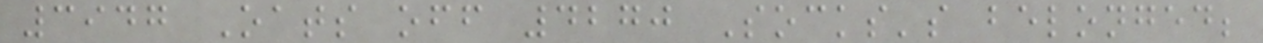3947 Oats off 4270 Socks's belonged;
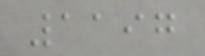1197
